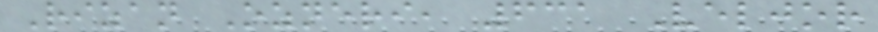Rizan Ozneri, 631 Veljor
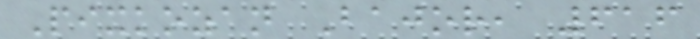Pixkozan Bajor, 616
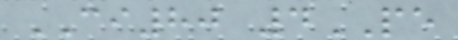CI80 4PE
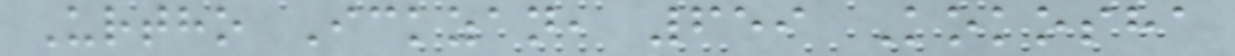Urtho Ickzan, 659 Kokosha
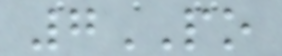7PO
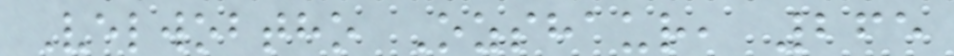Velwobtho Ozshaur, 265
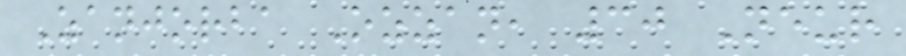Zanjorba Ozzan, 30 Neur
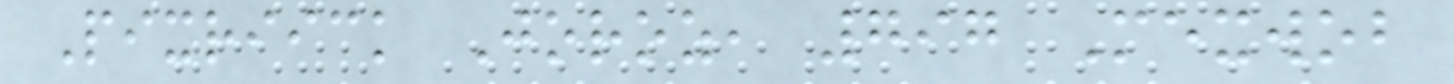Pixriick Joroz, 797 Mexwob
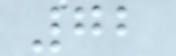72
